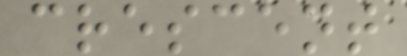crescent
